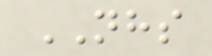NHS
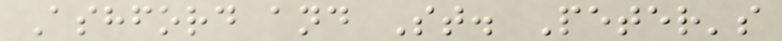Ashford and St. Peter's
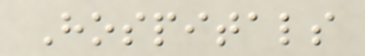Hospitals
